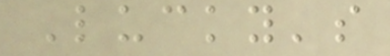Lucky's
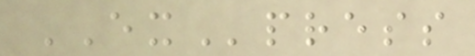EXpress
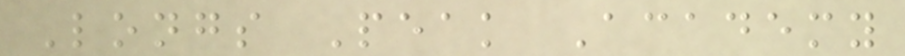Longs Peak Academy
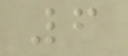6
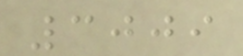3009
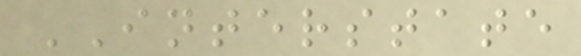INTERSTATE
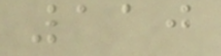110
